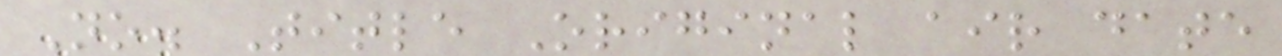No. Title Original air date
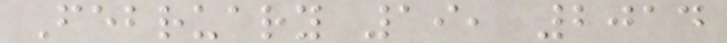February 19, 2014
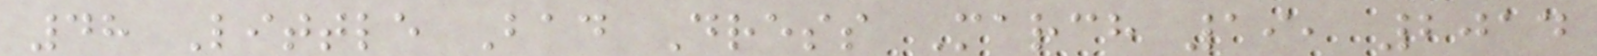48 Little Bad Dress March 19, 2014
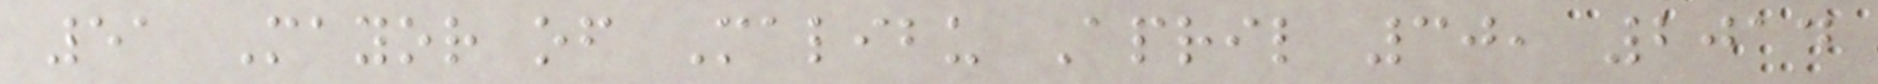51 Mayor of Malibu April 30, 2014
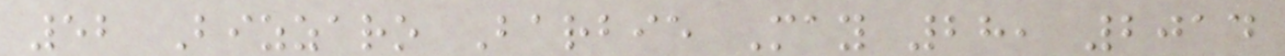52 Bizzaro Barbie May 28, 2014
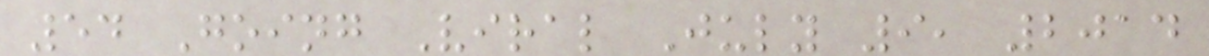54 Going Viral July 9, 2014
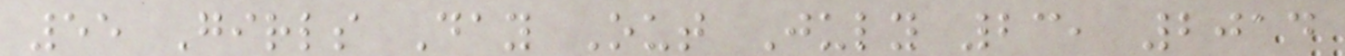55 Girls Day Out July 23, 2014
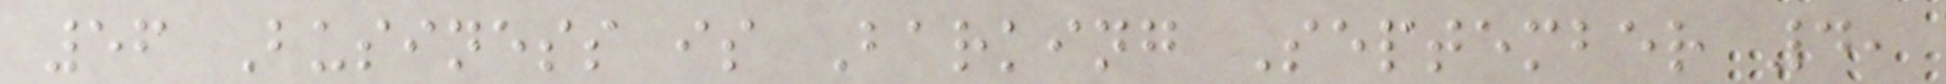56 Business is Barking September 4,
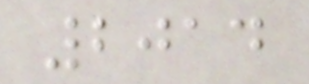2014
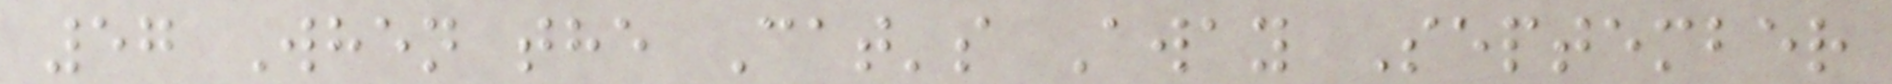57 When the Cat's Away September
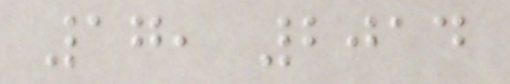17, 2014
